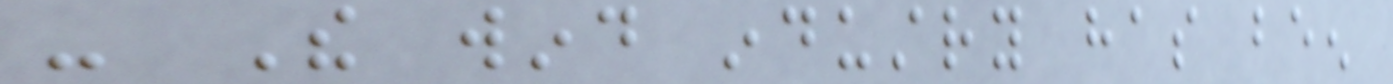- The wind industry has been
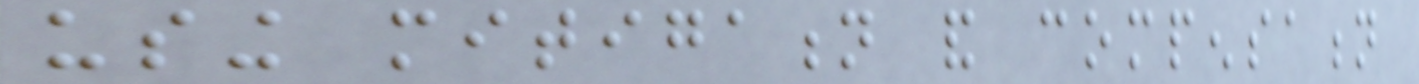using mitigation and compensation
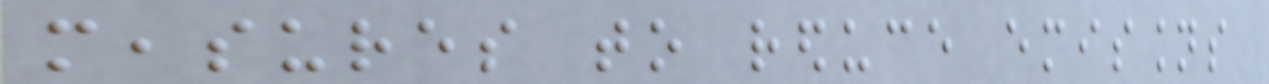measures to reduce emissions
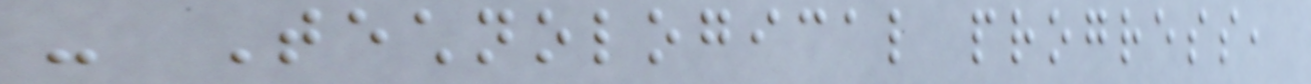- Technological progress,
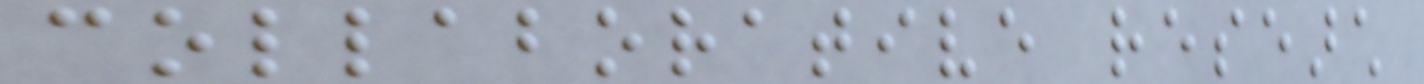collaborative research
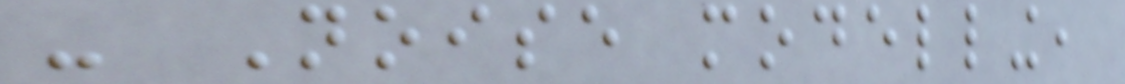- Noise modelling,
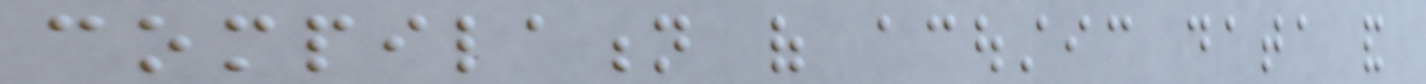compilation of acoustic data and
